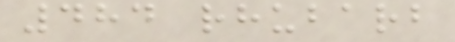484 rhubarb
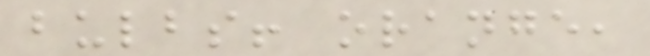bulbs! orange,
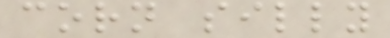corn silly
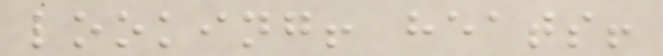looking! heats!
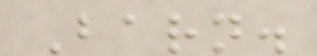Barn.
